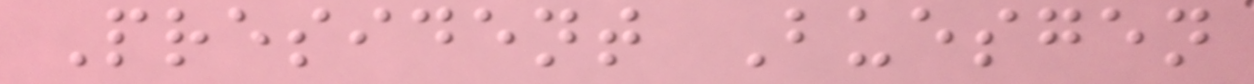President Buesgen
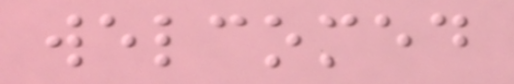welcomed
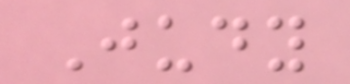Judy
